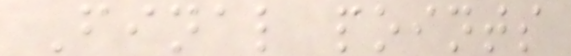Final points
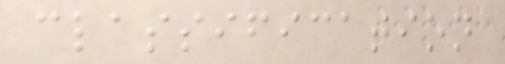classification
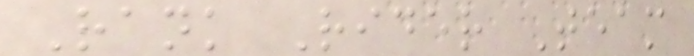Rank Rider Team
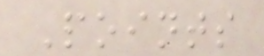Points
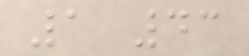1 43
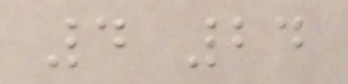4 24
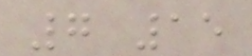7 15
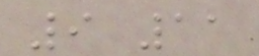9 11
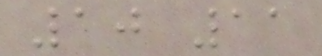10 11
